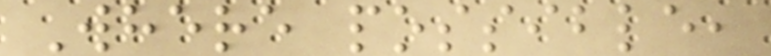Where possible,
